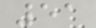51
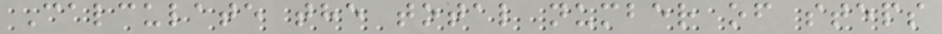Calculate the total number of steps
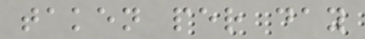taken per day
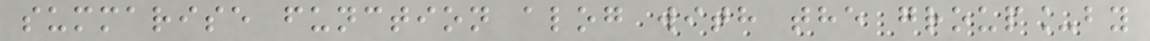summarise function alog with the group_by
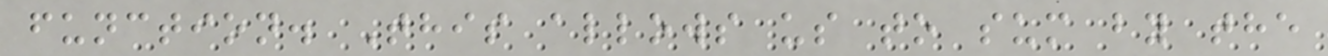function. This allows us to sum by the
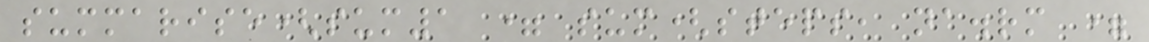summarise(sum1 = sum(steps, na.rm =
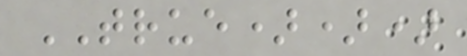TRUE)))
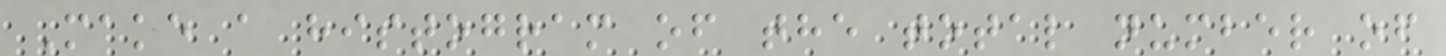Make a histogram of the total number of
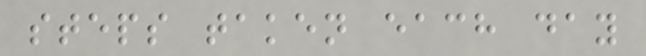steps taken each day
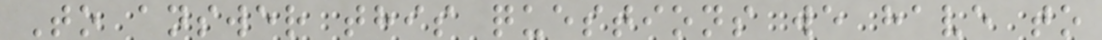To answer this questions we have to
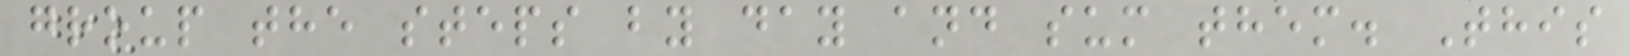group the steps by day and sum them. This
